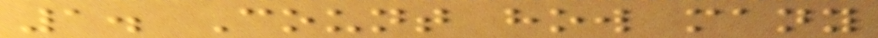1. Count how many
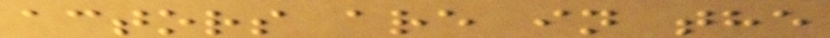actors are in the
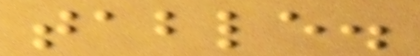table.
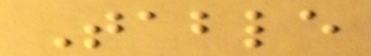Table
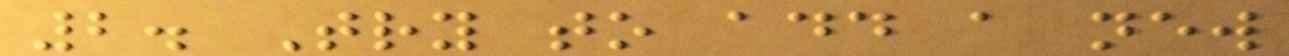2. Try to add a new
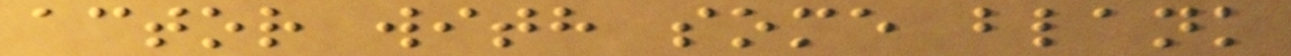actor with some blank
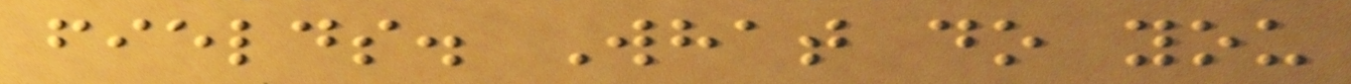fields. What do you
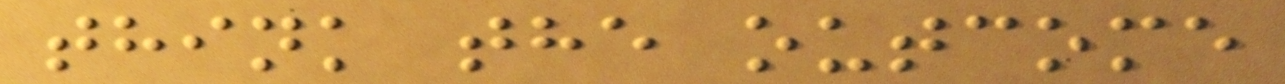think the outcome
